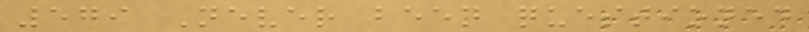579 Never been questioned
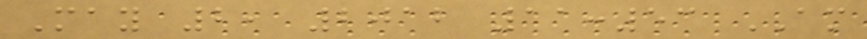May 2, 2012 11:53 AM
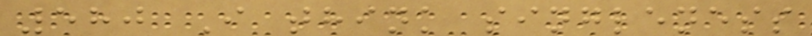580 I think singleness
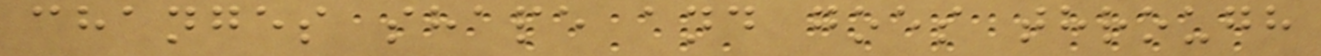changes shape and goes through
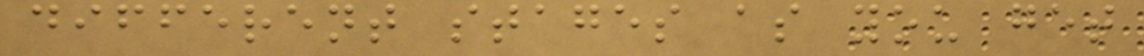different stages as you get
